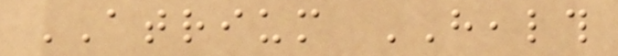ATRIUM HEALTH
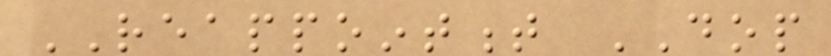REAPPOINTMENT DOP
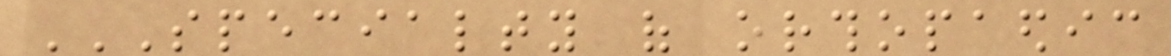SPECIALTY OF ORTHOPAEDIC
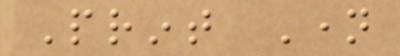Print Name
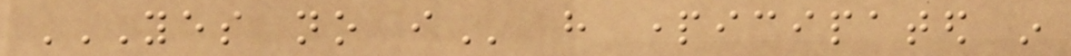YES NO I have participated in
